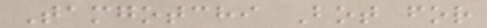Tamgotchi Bot for
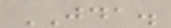JDA.
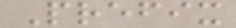Prefix
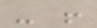- !
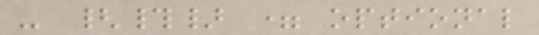- {#} = optional
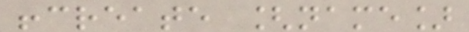!create [name]
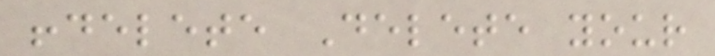!delete Delete your
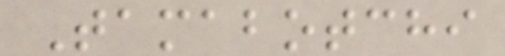Tamabotchi
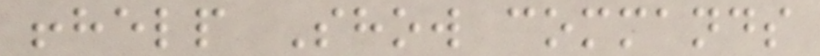!help Show commands
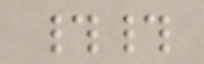##
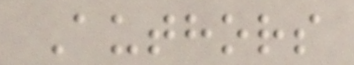Authors
